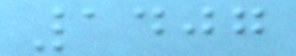1407
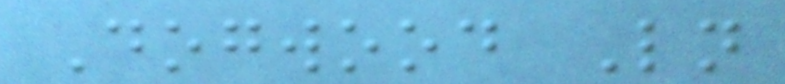Dogwood Ln
